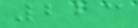223
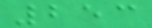253
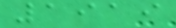1919
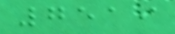7519
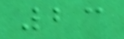23
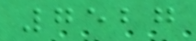7527
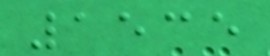1535
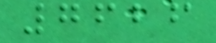7626
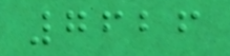7626
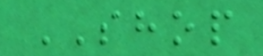SHOP
